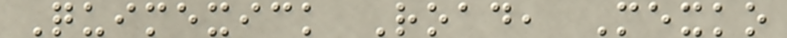Quimexick Road, Mexko
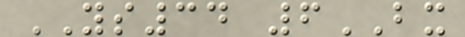YS34 6BX
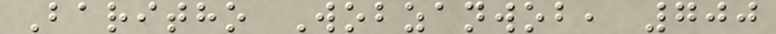Baritho Wobzanwob, 700
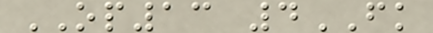OP13 4FK
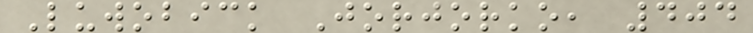Luwobick Jorjorko, 404
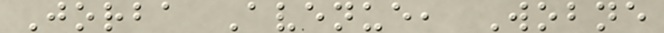Jorba Avenue, Wobne
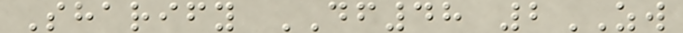Sharify DF48 2ZW
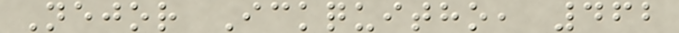Nejor Ickquitho, 462
